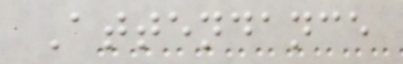Attendance
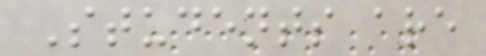Students are
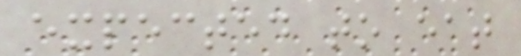expected to eat
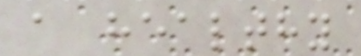a healthy
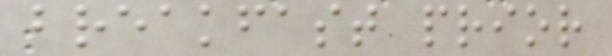breakfast prior
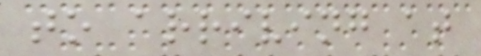to arriving at
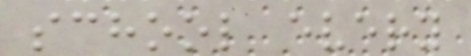school every
